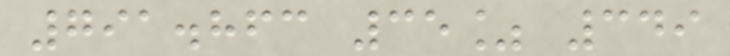791.863 35% 349
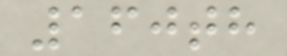160th
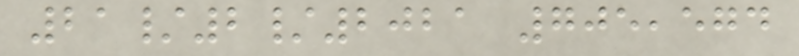21/2/2021 705,574
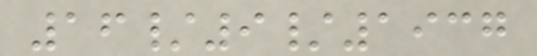16/9/1937
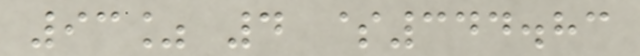93% 4 $344.83
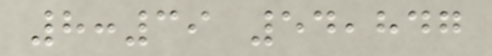8:39 54,847
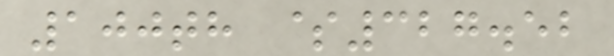100th $327.52
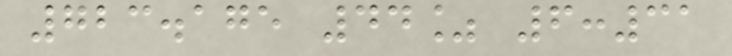723.175 44% 6:31
